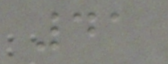41
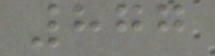877
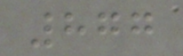877
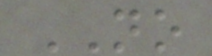NO
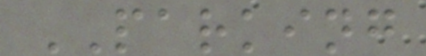PARKING
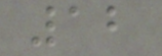12
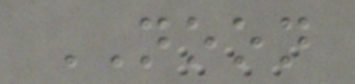NOON
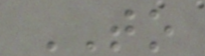TO
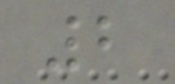2
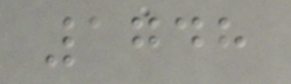1748
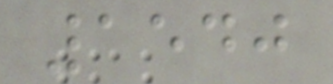1540
